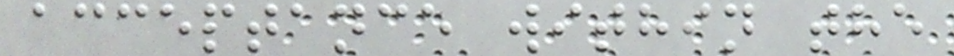acceptance within the
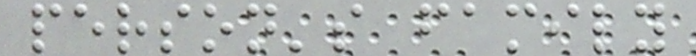person's family
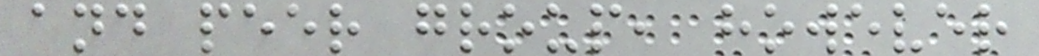and peer group, however
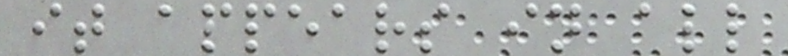it appears in all
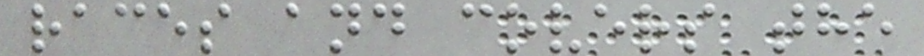races and covers the
